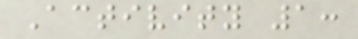Activity 1:
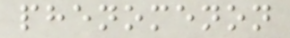phenomenon
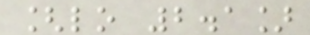[lo 2.1]
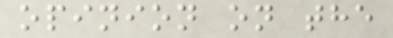opinion on the
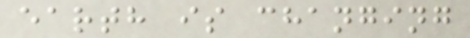earth is changing
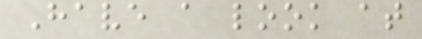Have a look at
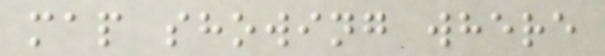map showing where
